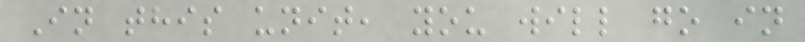In this unit, you will go in
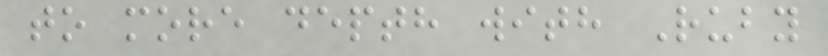to more depth with Ruby
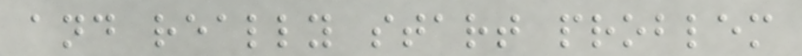and really start problem
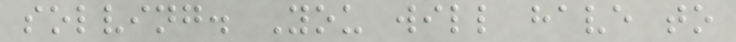solving. You will have to
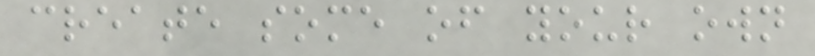create some of your own
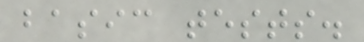basic tests.
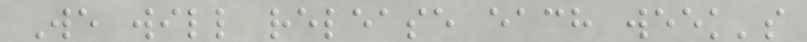We will release each week's
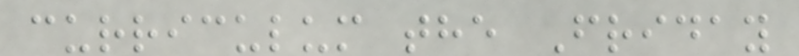curriculum the Friday
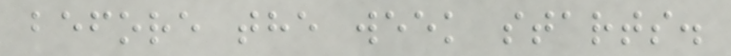before the week starts.
